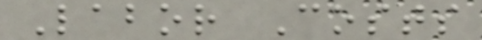Labor Costs
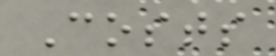Costs
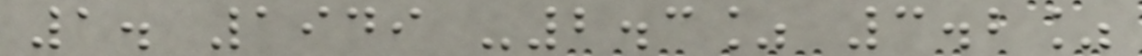1. 1949 -2.3% 3.2%
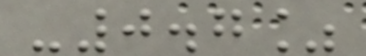-0.7%
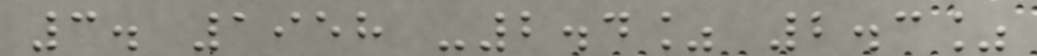3. 1958 -2.4% 2.3%
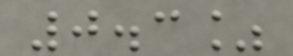0.3%
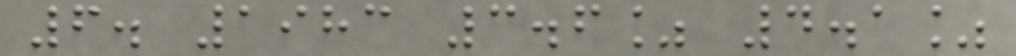6. 1983 3.6% 4.1%
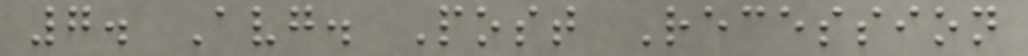7. Avg. Post Recession
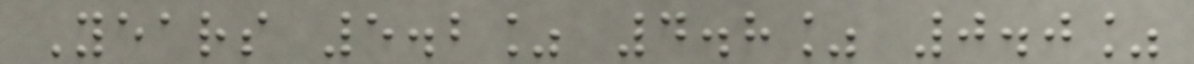Years 5.2% 4.8% 0.0%
